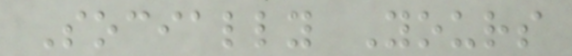Socially Yours
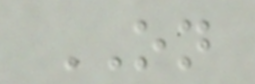ON
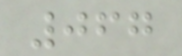067
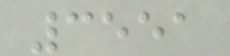3551
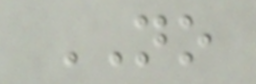NO
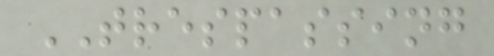TRESPASSING
